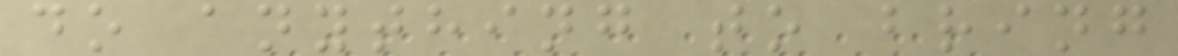do anything to bring
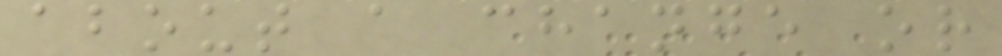about a change or
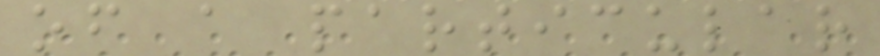of a particular
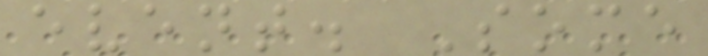event. Some
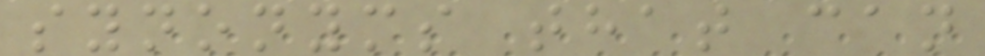synonyms that can
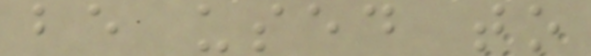be used to
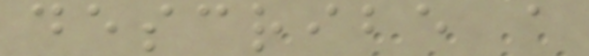describe a
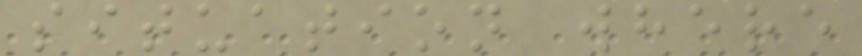situation where
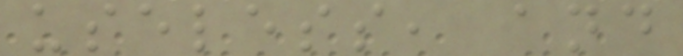useless, and
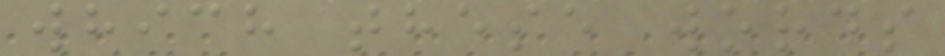which these words
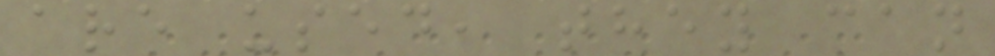are used, they can
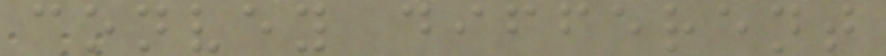convey different
